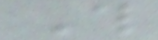This
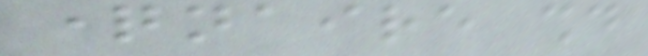questionnaire should
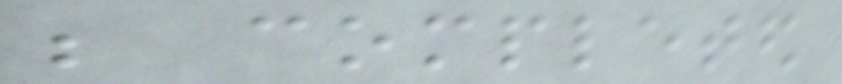be completed
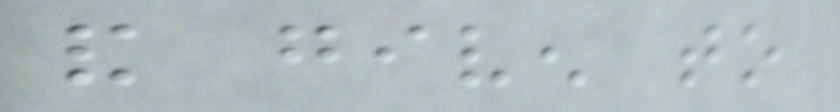and given to
